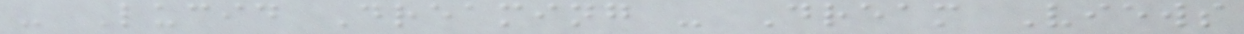- Lucid Dreaming - Dream Views
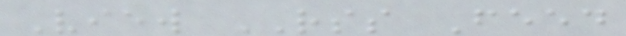View RSS Feed
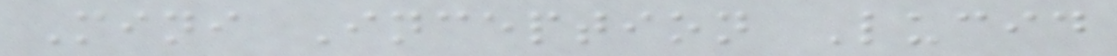Mini Inception Lucid
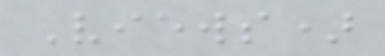Views)
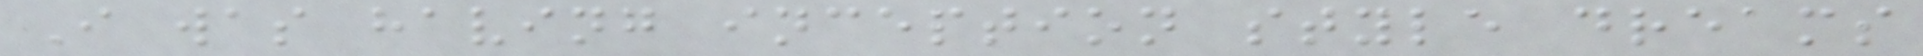I was having inception style dreams
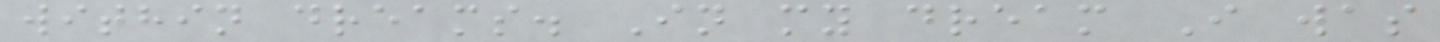within dreams. In my dream I was
